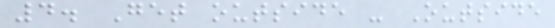4. Get outside - Outside
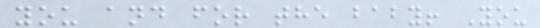you and for the baby! You
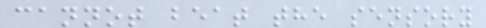cannot beat the sensory
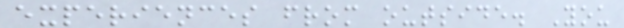experiences from outside. You
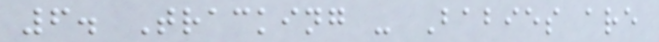6. Tracking - Babies are
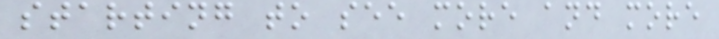starting to see more and more
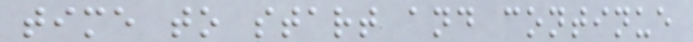time to start and continue
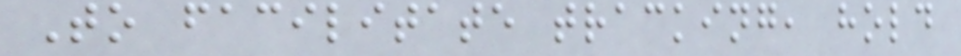To facilitate tracking, hold
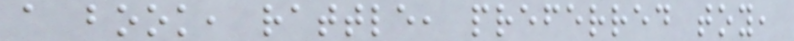a book, rattle, preferred toy,
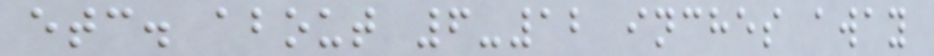etc. about 6-12 inches away
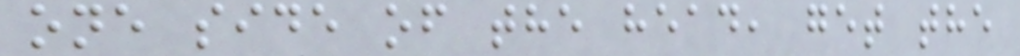one side of the head, get the
